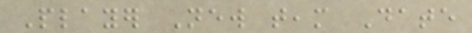Player New team Date
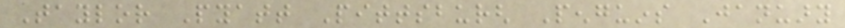Taylor Pyatt Pittsburgh Penguins January
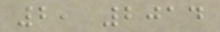2, 2014
